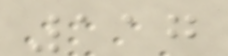117
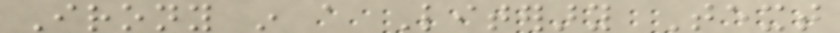Irony in a Literary Text
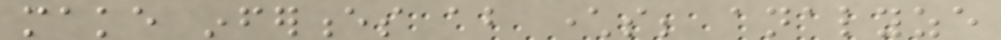make inferences about characters; analyze
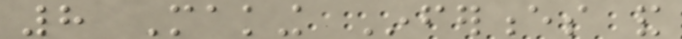8 Making Inferences and
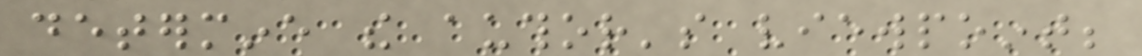determine the author's viewpoint;
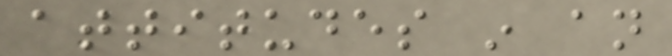attitudes in an
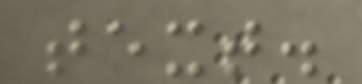text.
